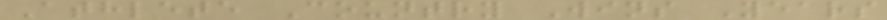Athlete Country Wins Years
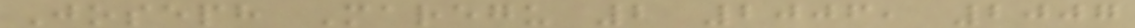Joseph Maregu 2 2006, 2007
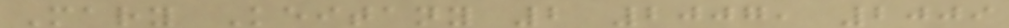Mary Keitany 2 2007, 2009
